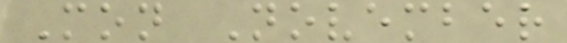Mon November
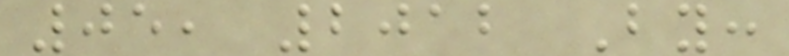05, 2012 By:
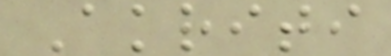Akriti
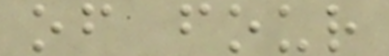of four
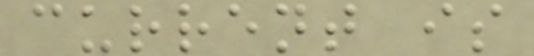current is
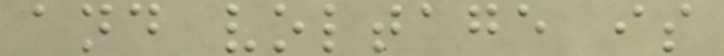and voltage is
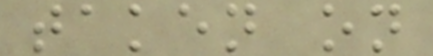taken on
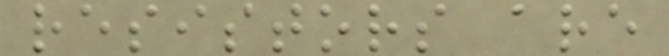resistors are
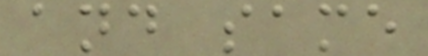and same
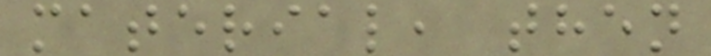material, then
